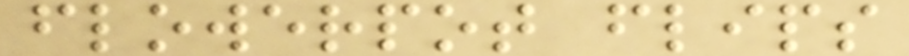flowerpot flips
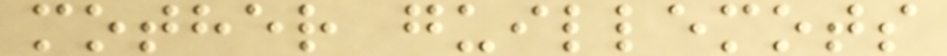mother guillemots
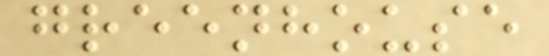greenhouse
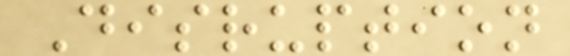Disruption
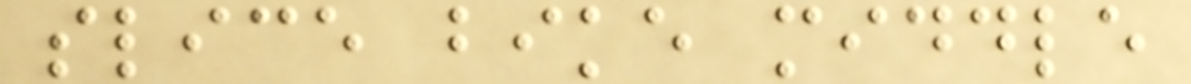slice bike middle
